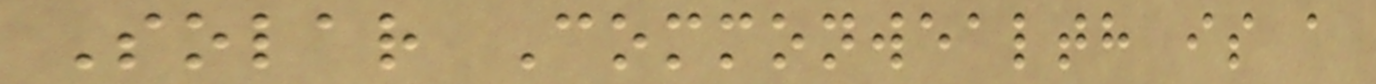Solar Commonwealth is a
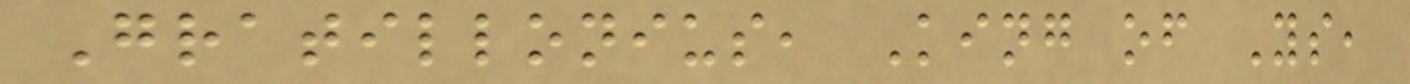Gratillonius, King of Ys,
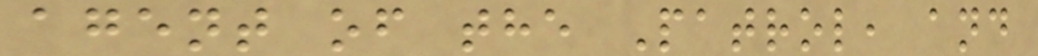agent of the Patrol, and
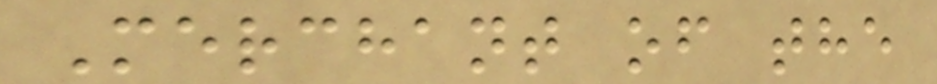Merchant of the
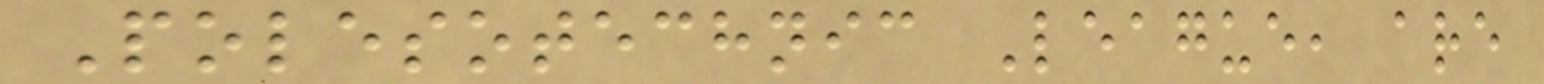Polesotechnic League, are
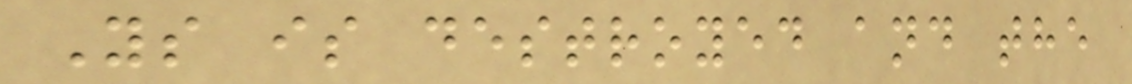Ys is destroyed and the
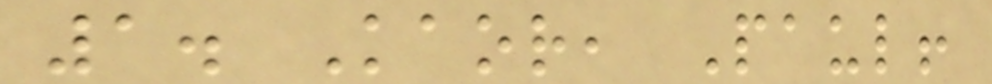1. Kaor, Paul!
